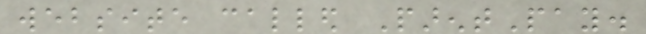website called ParentPay.
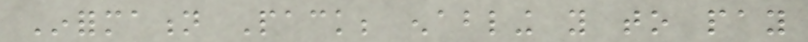Information Pack; enabling you to pay
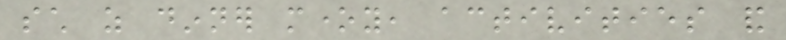such as dinner money, activities and
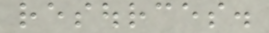resources.
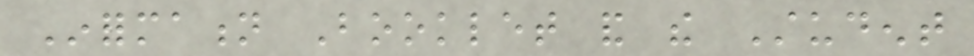Information Booklet and the Student
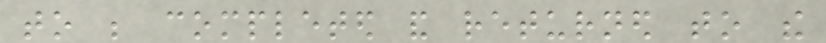to be completed and returned to the
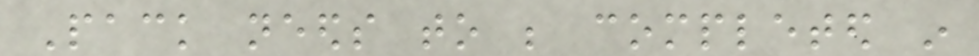Pack needs to be completed in
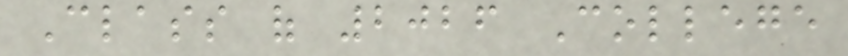Class of 2026 College
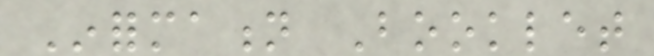Information Booklet
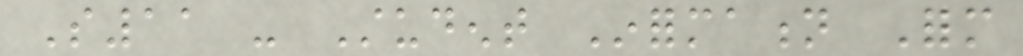S11 - Student Information Form
